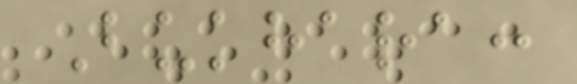Bukhara:
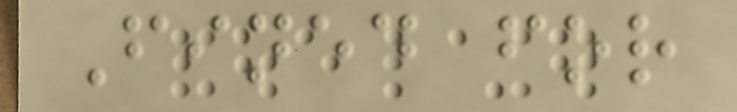Fined for
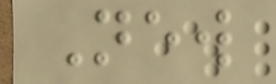New
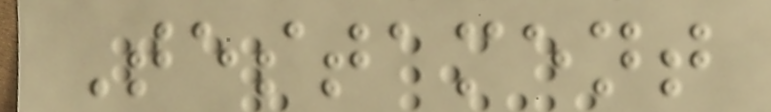Testament
